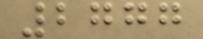2777
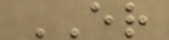ER
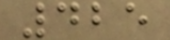425
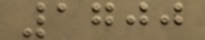1700
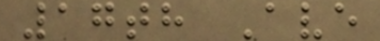17th Ave
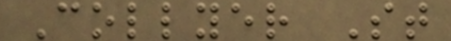Collyer St
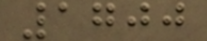1700
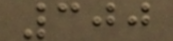300
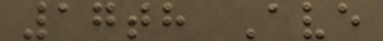17th Ave
